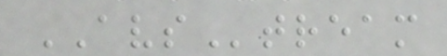AVStream
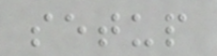setup
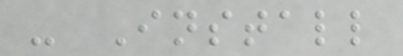- Install
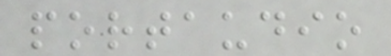portaudio
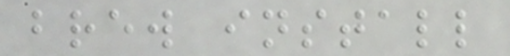brew install
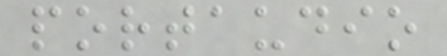portaudio
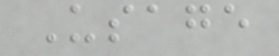Usage
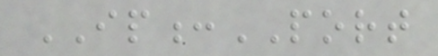IP:PORT
